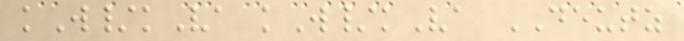kW/kVa kW/kVa DEUTZ
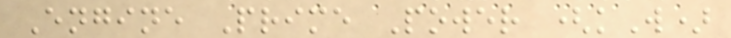Engine Prime Power (kW)
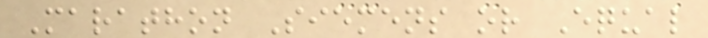Marathon Siemens or Equal
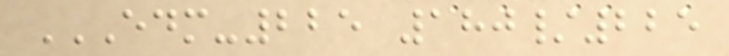EDM-225 180/225
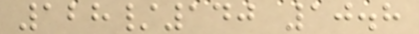128/140 10.8
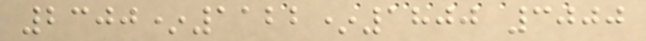2300*1122*1800 3000
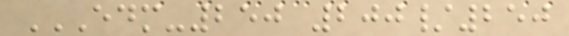EDM-250 200/250
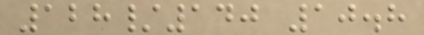128/140 10.8
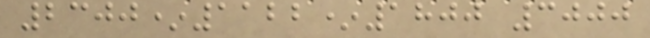2300*1122*1800 3000
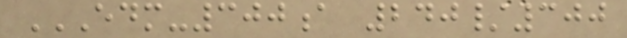EDM-300A 240/300
